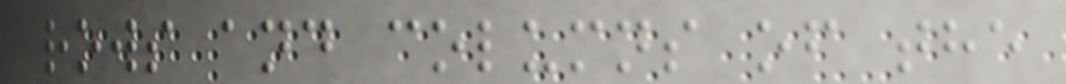rows and columns of the
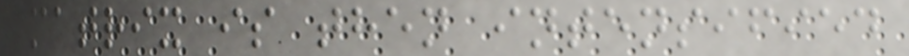matrix is then intensified
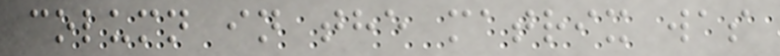column in the matrix was
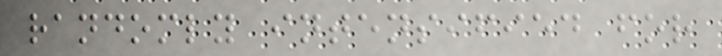randomly intensified for
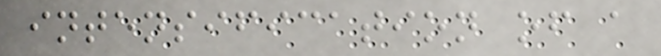intensification of a
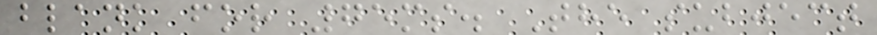blank for 75ms. The subject
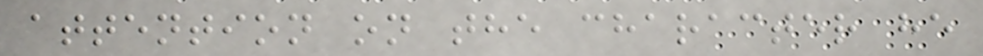attention on the character he
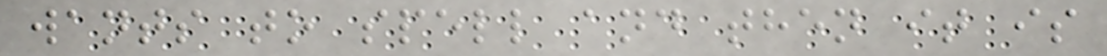wants to spell and then it is
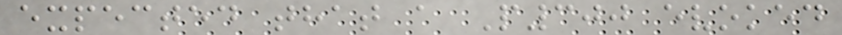expected that a P300 evoked
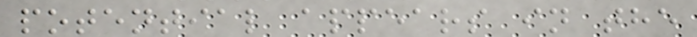potential appears in the
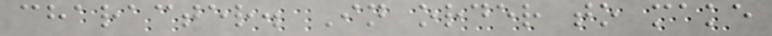character. In order to make
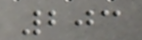203
